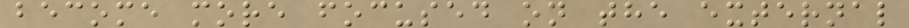become more focused on the external
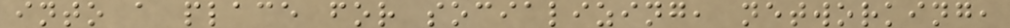into a place for socializing, networking,
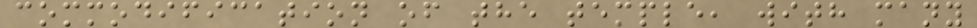commodification of the temple, with many
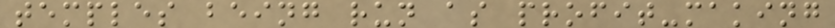temples being run as profit-making
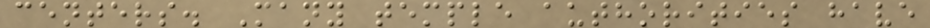centers. Many temple authorities have
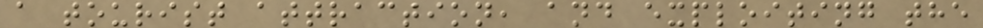a tourist attraction, and exploiting the
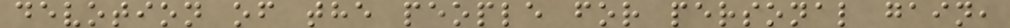devotion of the people for personal gain,
